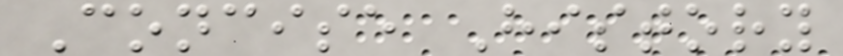Concise History
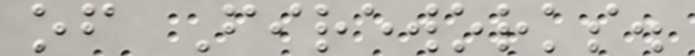of Fireworks.
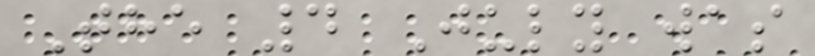The 4 July was
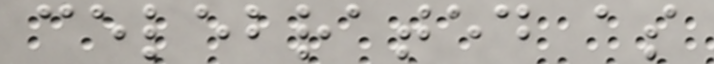celebrated as
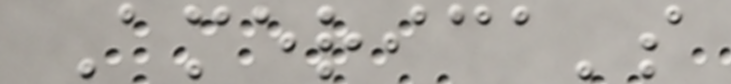America's
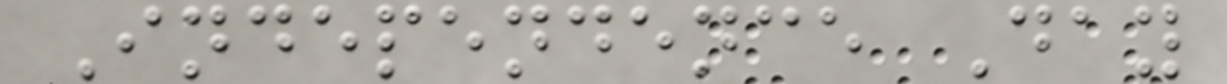Independence Day
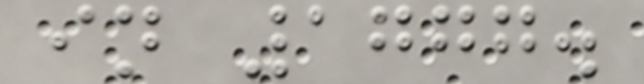in 1777.
